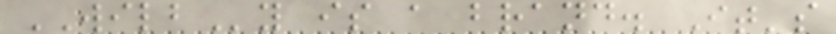WILBy is a brand. It's
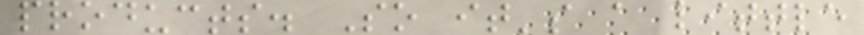products. So it's a little
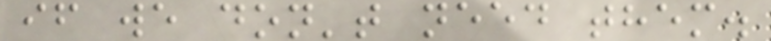if we don't need them.
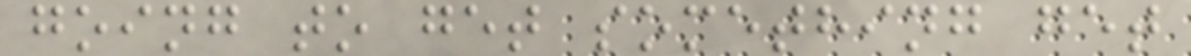going to get something get
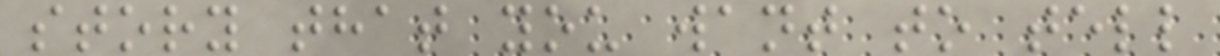story that you want to tell
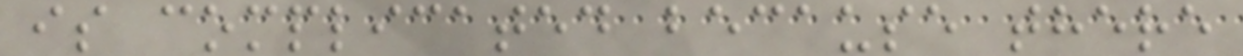is complicated because there
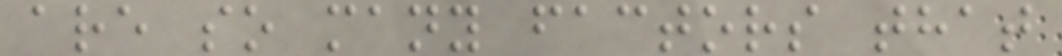are so many factors that
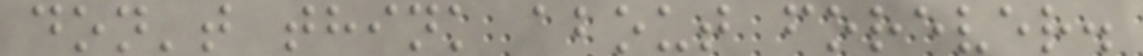don't think about forever.
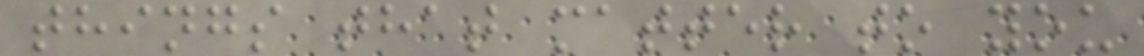things that matter to you
